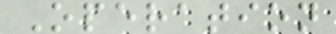Operation
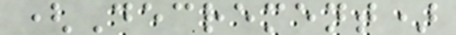(Decrement)
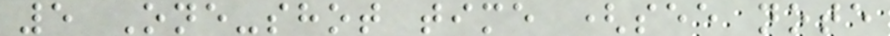5 One-shot time (see note
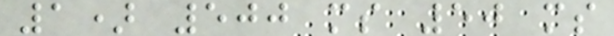1) 500 ms 50 ms
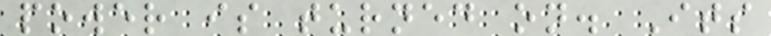power is turned on. Its
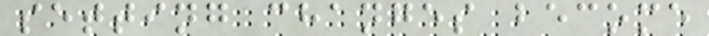setting changes become
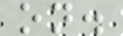on.
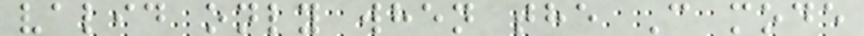valid only when the C mode
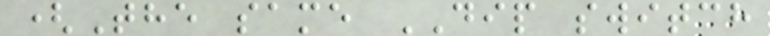(The same DIP switch
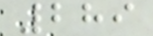289
